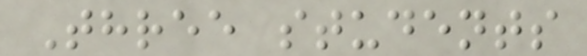Three students
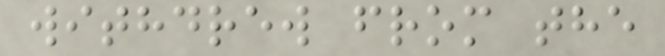withdrew from the
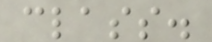class.
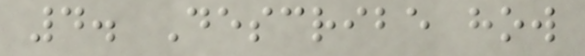4. Describe how
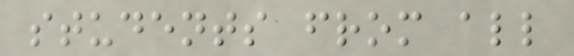students from all
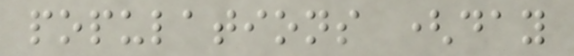populations (day
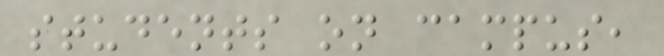students on campus,
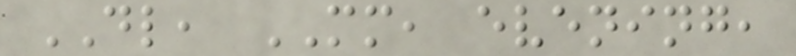DL, MM, evening,
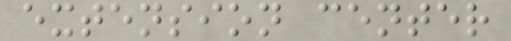extension center
